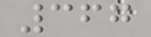367
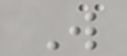W
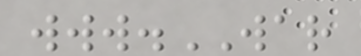www.WAR
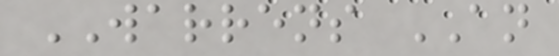WARRENS AN
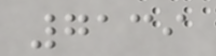7139
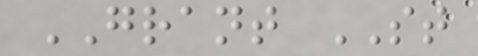GRANT ST
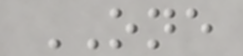ONE
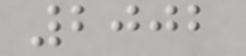2002
